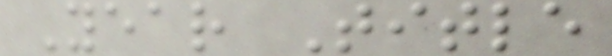Year Title
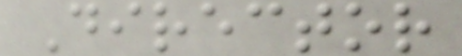Director
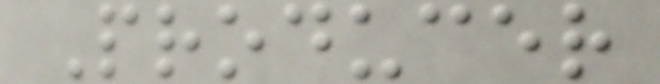Producer
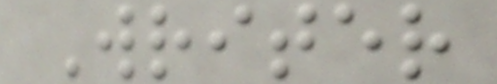Writer
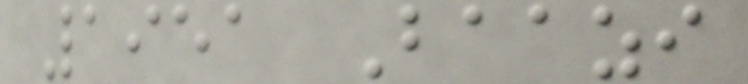1951 Baazi
